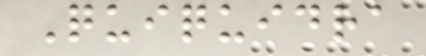Quiquidra
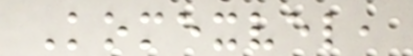Komexvel,
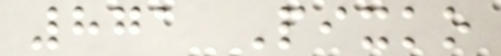871 Pixko
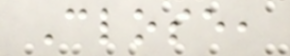Close,
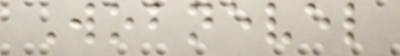Wobnevel
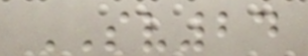SV24
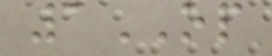1OP
